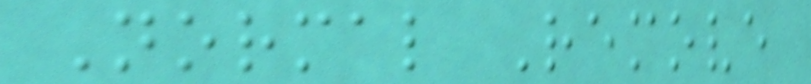Normal Remove
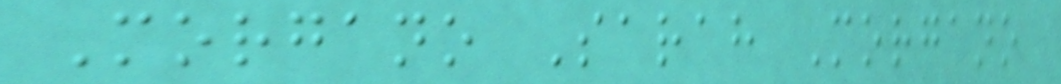Morgano Sarah Morgano
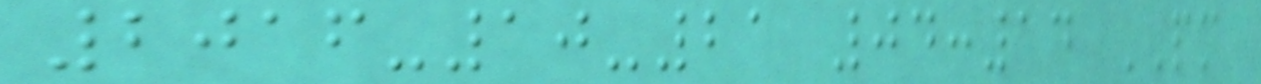2016-10-21 04:14 PM
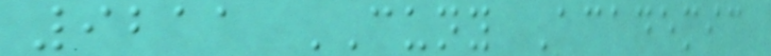9211 CUNY Academic
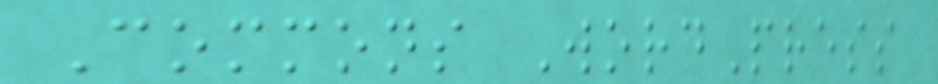Commons WordPress
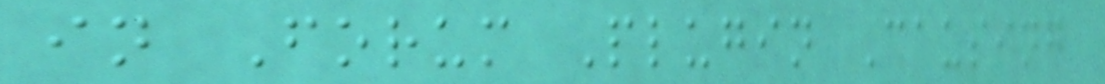in Forum Plugin Causing
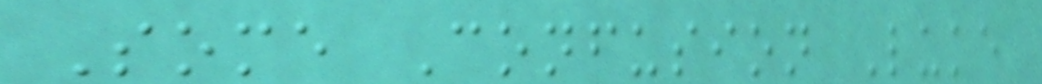Some Confusion Luke
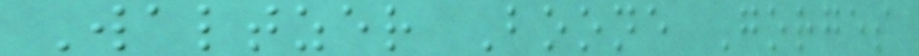Waltzer Boone Gorges
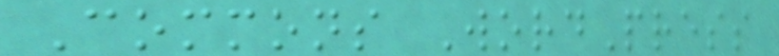Commons WordPress
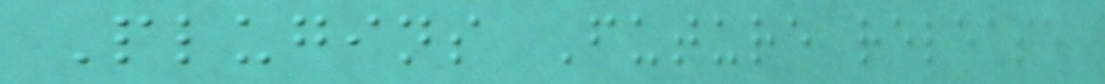Plugins Future release
